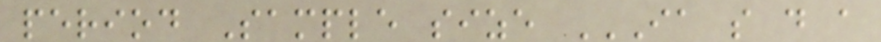period Sample size IA S D A
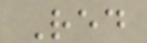Red
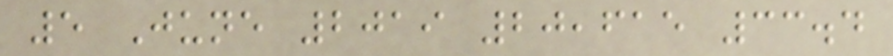5 June 2019 20,615 33.4
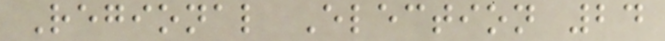Regional Election 24
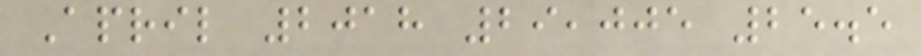April 2018 29,005 25.5
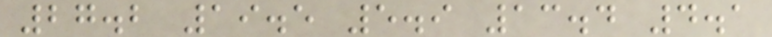27.2 19.5 5.9 13.4 4.1
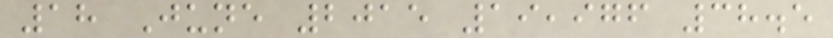18 June 2015 19,976 38.5
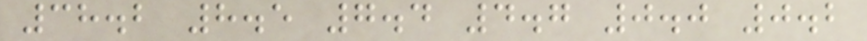38.2 8.5 7.4 4.7 0.0 0.2
